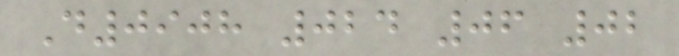D0908 024 06 02
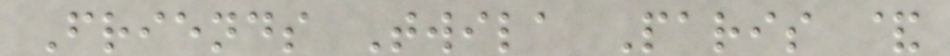Friends Twila Paris &
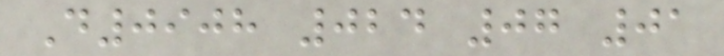D0908 024 07 01
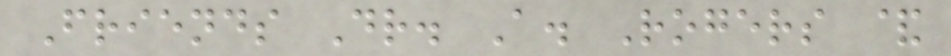Friends Dr. A. Rogers &
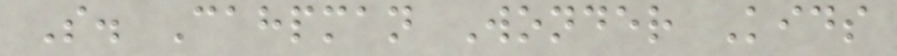S. Cahpman Wonder Kids
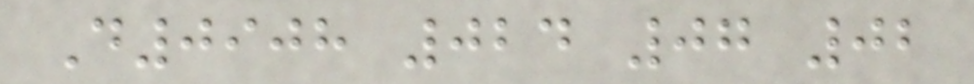D0908 024 07 02
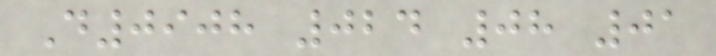D0908 024 08 01
